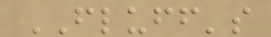FLUFF's
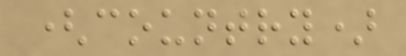(country)
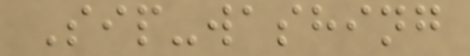Sip-washing
